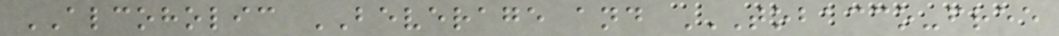ALCOHOLIC BEVERAGE and TOBACCO-FREE
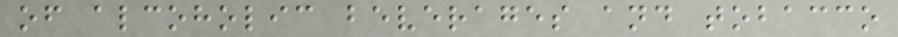of alcoholic beverages and tobacco
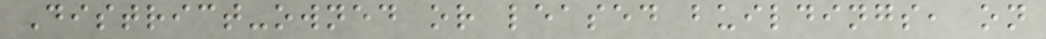District-owned or leased buildings, on
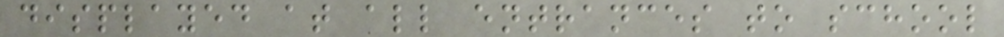displayed at all entrances to school
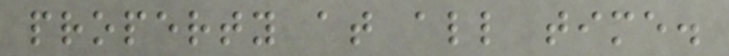property at all time.
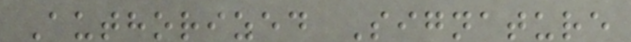Authorized Signature
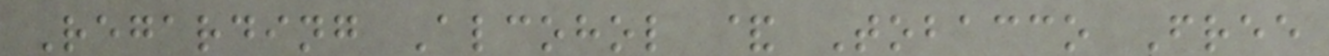Regarding Alcohol & Tobacco Free
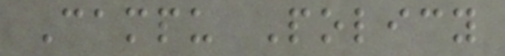Campu Policy
